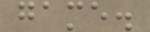game.
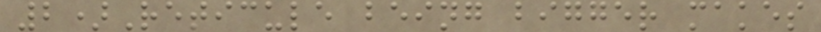2)Reticule being bigger makes
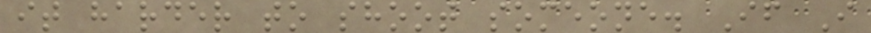it harder to shoot someone. If I
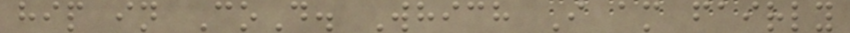hip in CoD. Which I am fairly
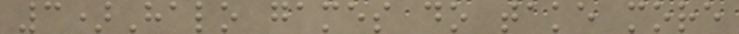3)Halo games do take more
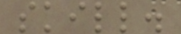skill.
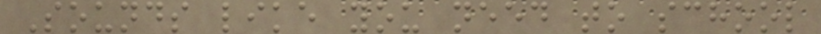Sounds like you need to school
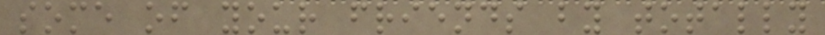some of your friends by totally
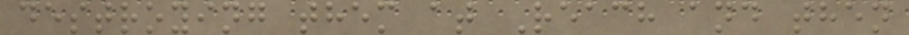destroying them at Reach and then
